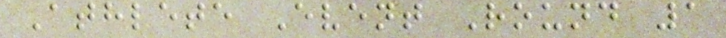Athlete Event Round 1
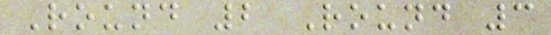Round 2 Round 3
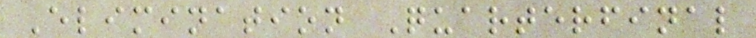Elimination Quarterfinal
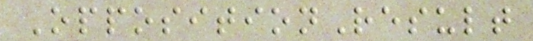OppositionResult
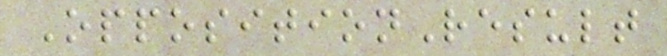OppositionResult
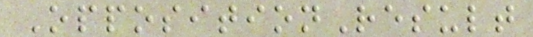OppositionResult
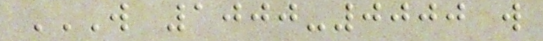W 1000-0000 W
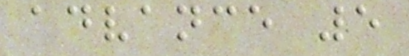advance 5
